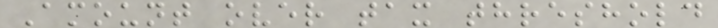Amount over tax threshold
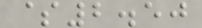$2.50
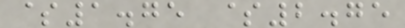$1.75 $2.75
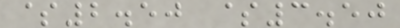$2.50 $3.50
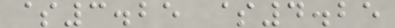$3.25 $4.25
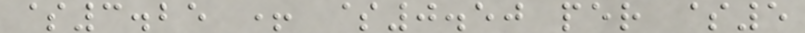$3.25 + $0.50 per $5
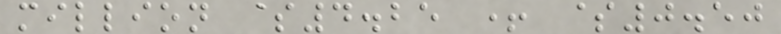million $4.25 + $0.50
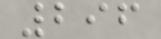296
